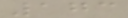173
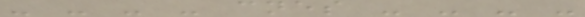- - - - cnes - - - -
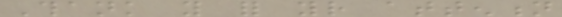Thank you for your attention
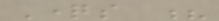Questions ?
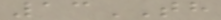13TH
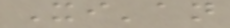Xi'an
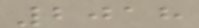2018
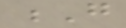G
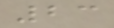23
